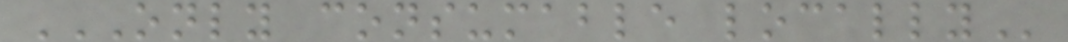ONLY CONSUMABLE LOCALLY
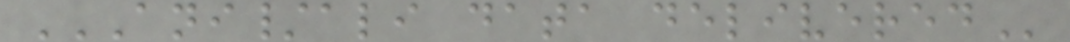ANI/ALI DATA DELIVERED
